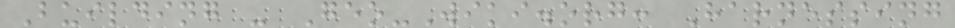Building - Geo-Wiki.org: Harnessing
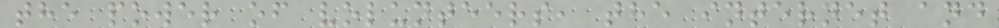the power of volunteers, the internet and
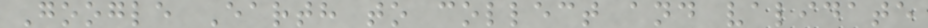Google Earth to collect and validate
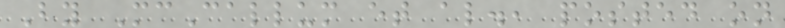By McCallum et al., posted on
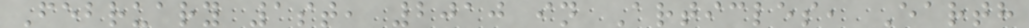February 1st, 2010 in Articles, Earth
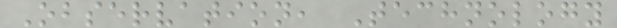Observation, Technology
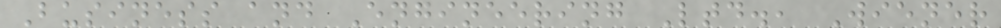Business and Engineering Ltd., Wiener
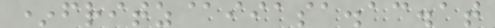*fritz@iiasa.ac.at
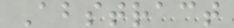Abstract
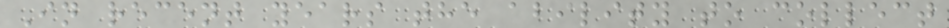In recent years the ability to collect
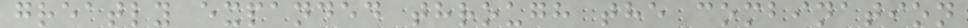greatly expanded through the combination
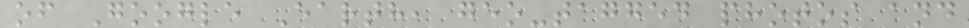of Google Earth, geo-tagged photos and
